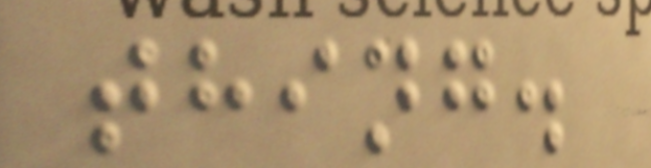thing.
